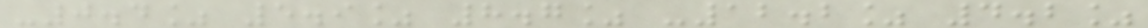-0.4% 5.9% 8.7% -12.2% 4.2%
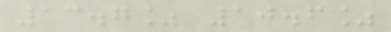13.7% 10.6%
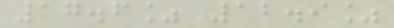17.6% 12.9%
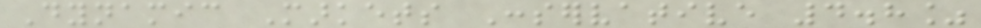Dynamic Markets Conservative 4.8%
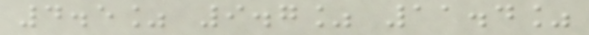4.5% 9.7% 11.4%
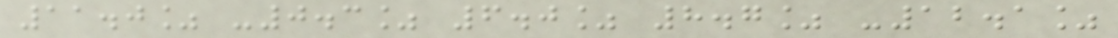11.0% -0.3% 6.0% 8.7% -12.1%
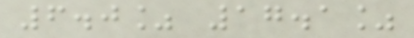6.0% 17.1%
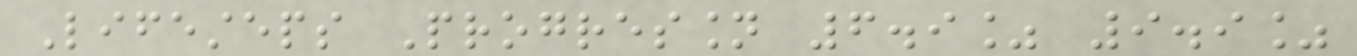Lifesteps Progression 6.9% 9.9%
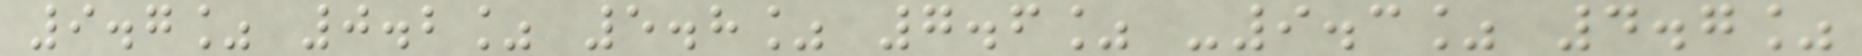9.7% 0.2% 5.8% 7.6% -9.3% 4.7%
